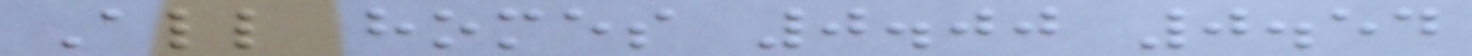All homes 0.00 0.54
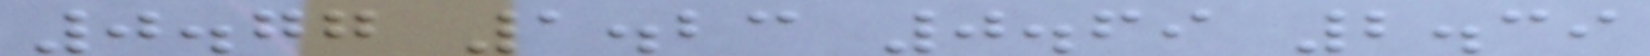0.77 1.23 0.69 2.39
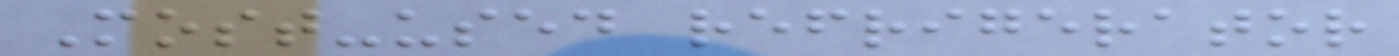Most-used refrigerator
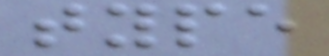type
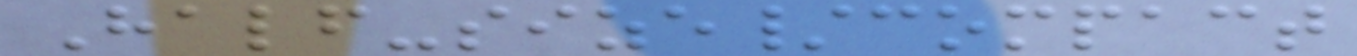Half-size/compact
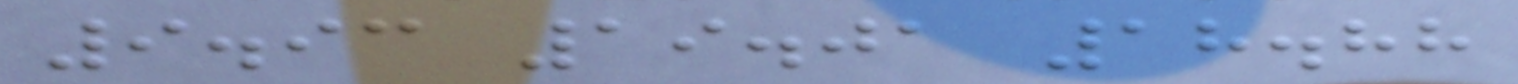9.93 19.01 18.88
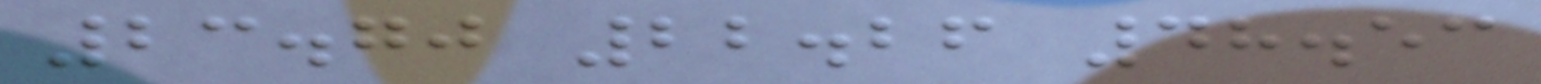23.70 22.26 48.53
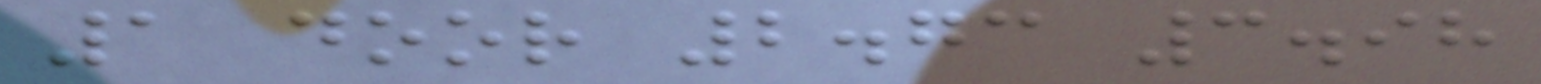1 door 2.73 3.98
